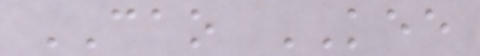CAO KEE
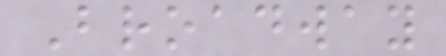Broadway
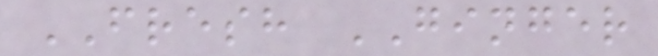FRESH GINGER
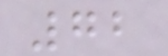72
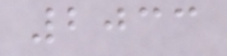2033
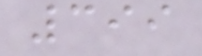399
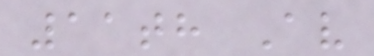11th Av
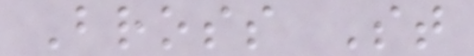Bross St
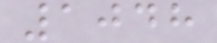1048
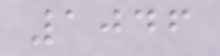1046
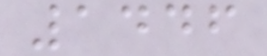1446
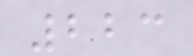223
